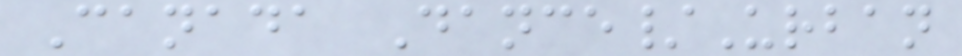Canada Dance/Urban
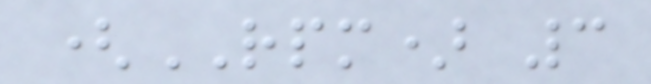(RPM) 3
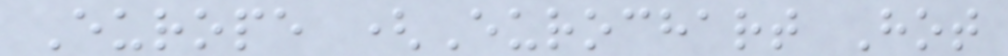Europe (Eurochart Hot
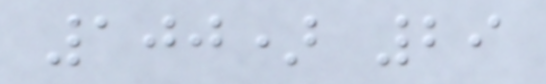100) 29
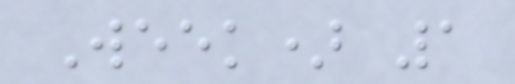Week) 1
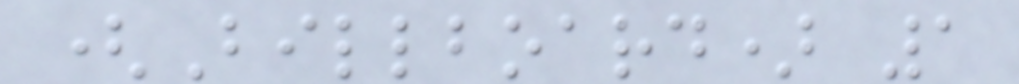(Billboard) 1
